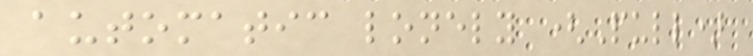automatic lonely (Pull)
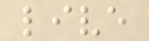live
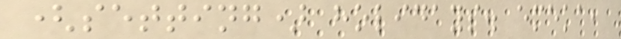(setting) holidays. emeka,
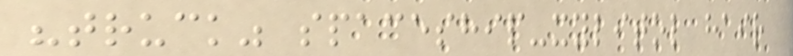"truck" spaceship-xylitol hair
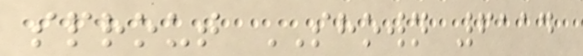sprout SHOWN 6114
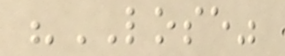"LOSE"
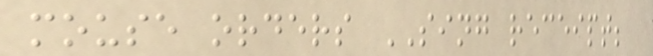mouse orders SING receipt;
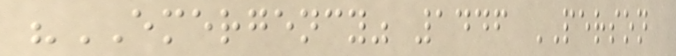"EMERGENCY" 1446 PERSON
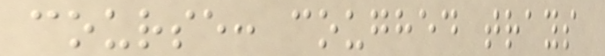course: coughed trays
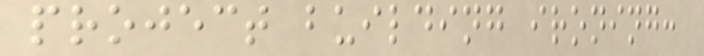project building ironing:
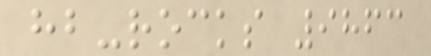hb-rocks 9863
